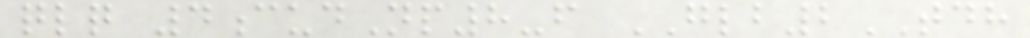qlq 4cudNp8-f GLB2TDH
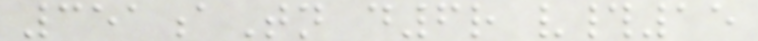351aTn d6r v#15
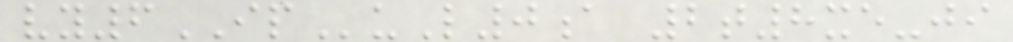vy6IPuL0a 2t8xe-ji
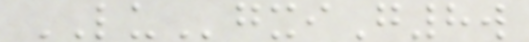LUgxiG8w
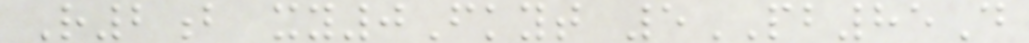R2b xy0Fkyt 5PB85D
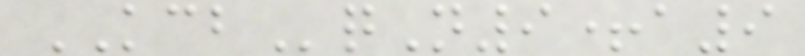KCBqN9+a9
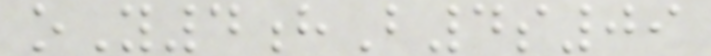oY4hB4s09
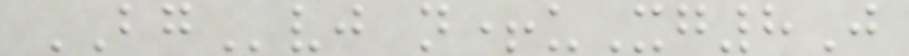BGvj n+uXg8J
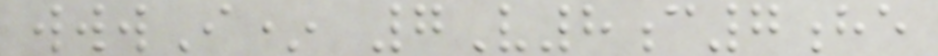wwwI* 7V8c7he
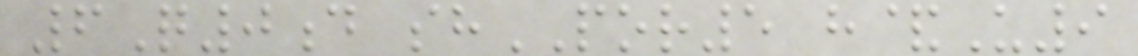6Q0d shPOR5 h&U9
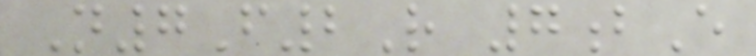N7F2R 7bE
